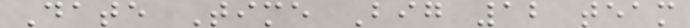Date Time Big 12 team
